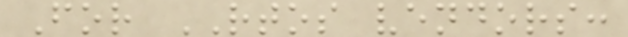For RTOS vendors:
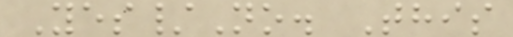Yes/No. This
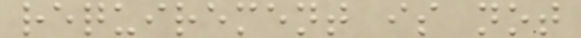requirement is not
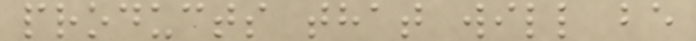products that will be
